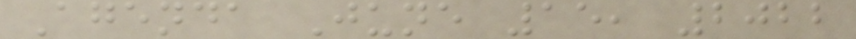Agenda June 15, 2022
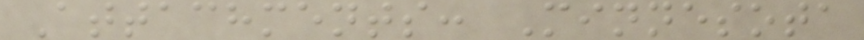Attachments: Minnesota
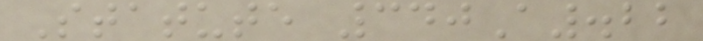Statute 340A.22
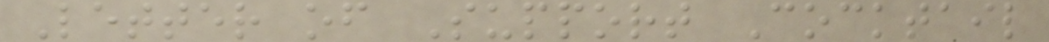Letter of Support Cocktail
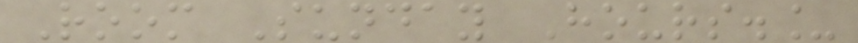Room Sunday Hours._
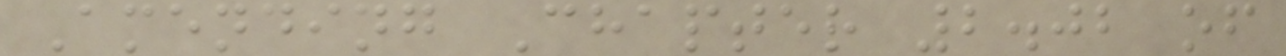Amending Chapter 2.02 of
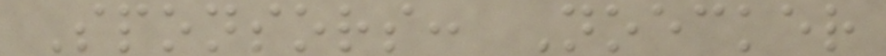Sponsors: Noecker
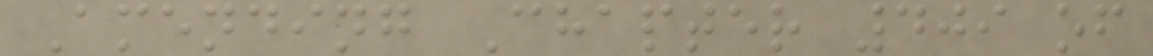Amending Chapter 409 of
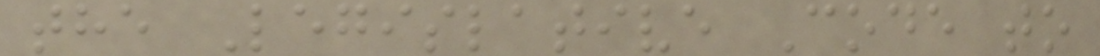the Legislative Code to
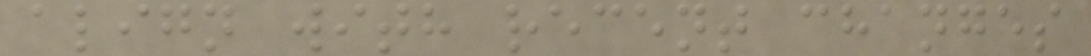align with recent changes
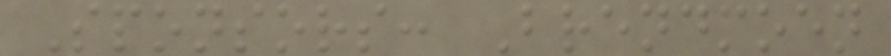Sponsors: Brendmoen
